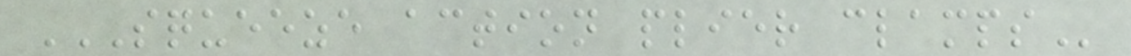SQUEEZE ACTION PLIER CLAMPS
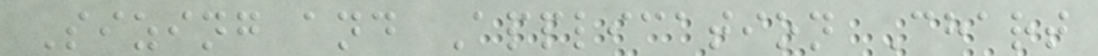Sizing and Application Chart
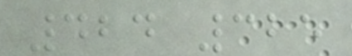424 325
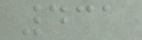431
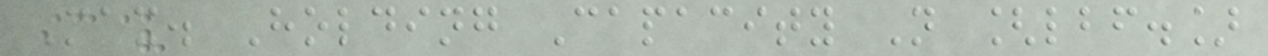Max. Holding Capacity N [lbf.]
